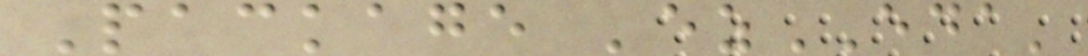Package 'ezEDA'
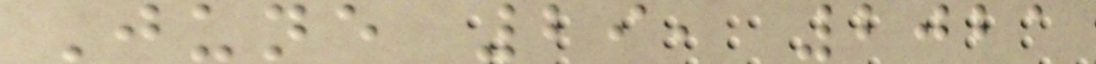June 29, 2021
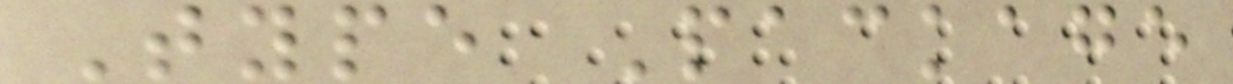Type Package
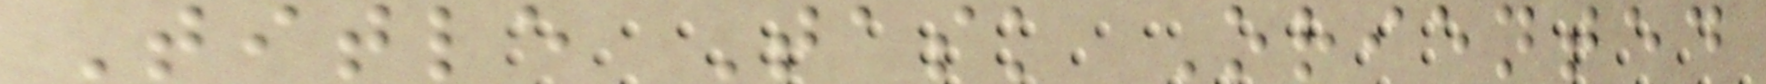Title Task Oriented
